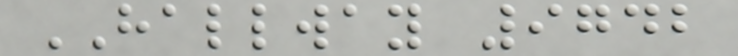HALLWAY 9742
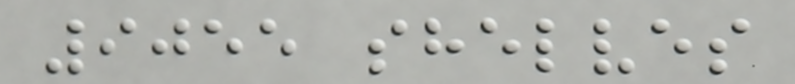9055 shelves
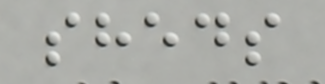sheds
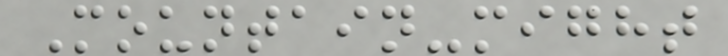Mountain-might
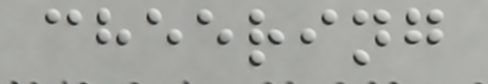cheering
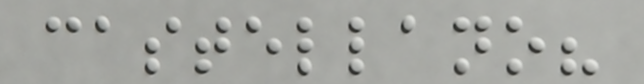castellano?
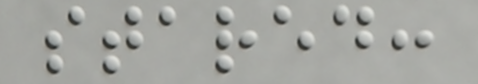stared:
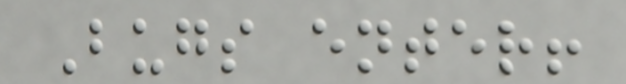Bugs enter!
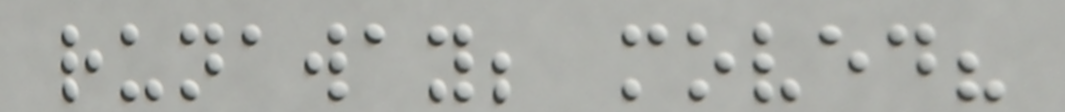runaway; moved?
